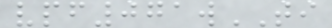vpf071wTI
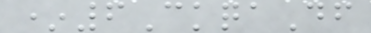*6CkqaDf
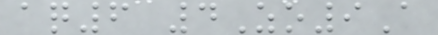aq6 4Zo9A
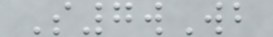S7wWb
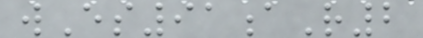wEs91aR2
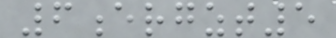6ergzt5
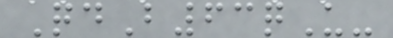QdB63qU-
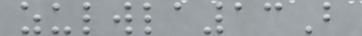zulwla13B
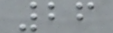26
